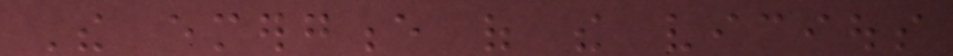The emergence of the vicious
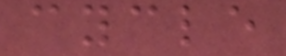cycle
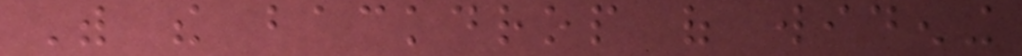With the backdrop of widening
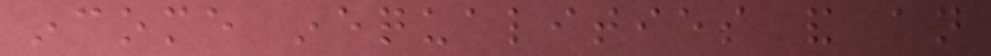income inequalities and an
